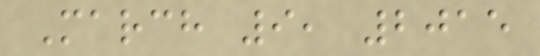March 9, 2015
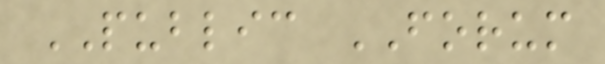PUBLIC FORUM
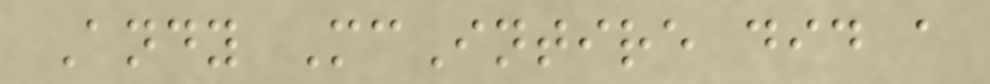Andy McIntire did a
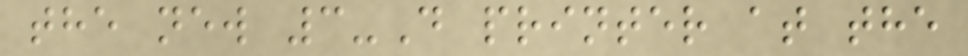the new 3-D printer at the
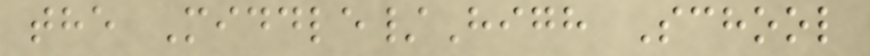the Middle/High School
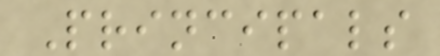Principals
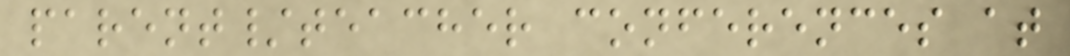parent/teacher conferences at
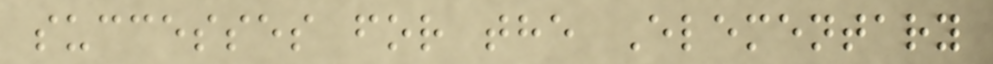successes for the Elementary
